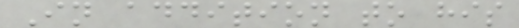In addition to his
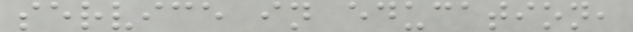service in education,
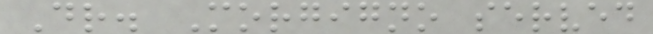Dr. Morgigno served
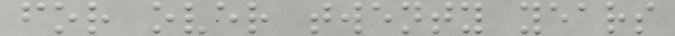for over twenty years
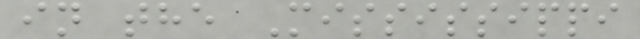in the Mississippi
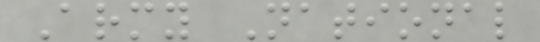Army National
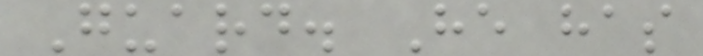Guard. He has
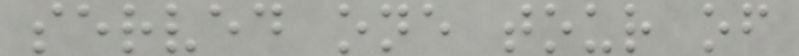served one tour of
